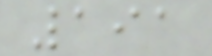191
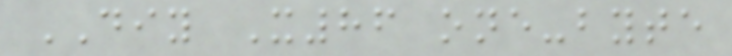DIY X86 one-byte
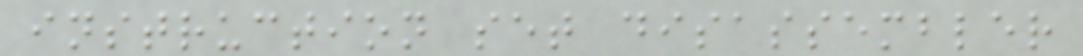instruction set disassembler
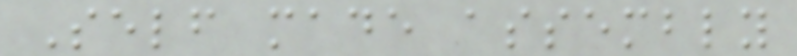Self made assembly
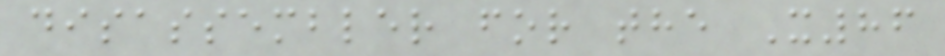disassembler for the X86
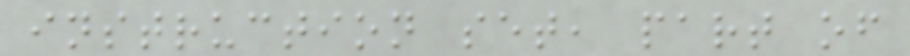instruction set, part of
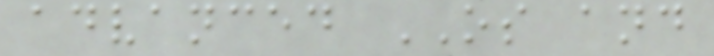advanced OS and
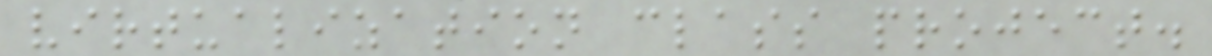virtualization class project.
